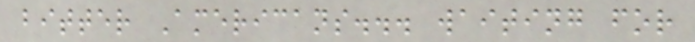bitter Americans... waiting for
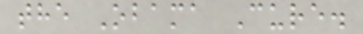the Obama Cure.
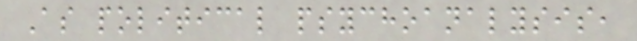As political psychoanalysis,
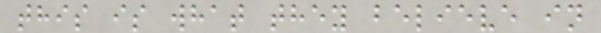this is what they believe in
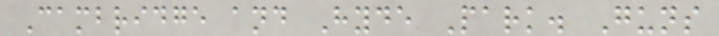Cambridge and Hyde Park. Guns
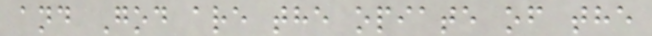and God are the opiate of the
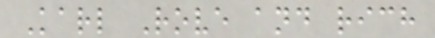Karl Rove and rich
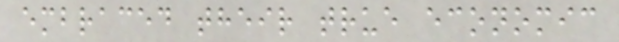embraced their true economic
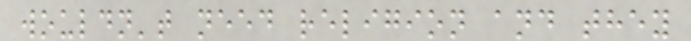wouldn't need religion and they
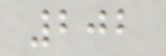202
